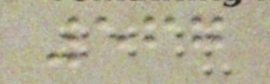567
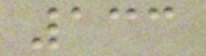133
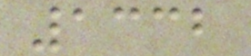1332
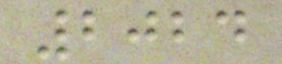2024
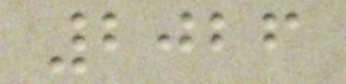2026
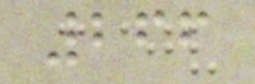266
